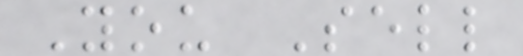You Sell
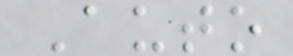Auto
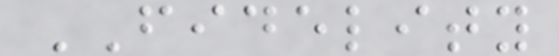FIDELITY
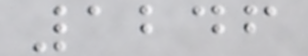1246
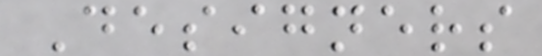Designers
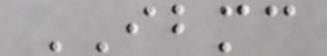IBMC
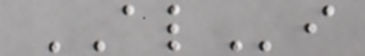ALi
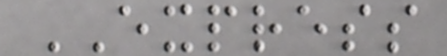EXPRESS
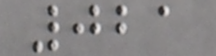021
